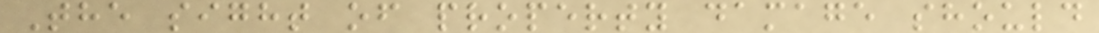The sight of property damage should
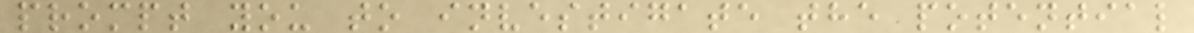prompt you to investigate the potential
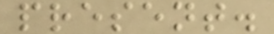present.
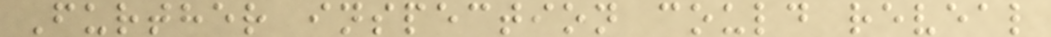Further inspection could reveal
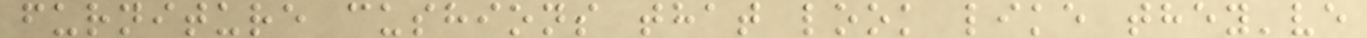furniture cushions that look like they've
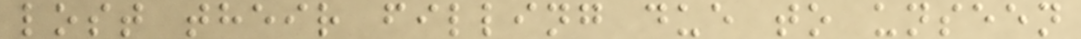lost their filling due to unseen
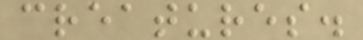creatures.
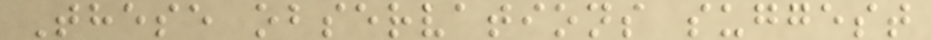These observations suggest
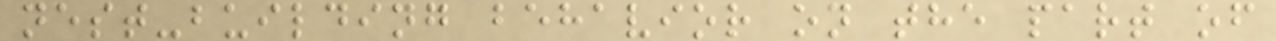nest-building behavior on the part of
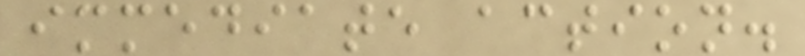immediate action.
